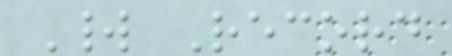World Record
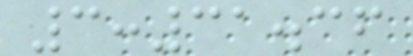3:31.36
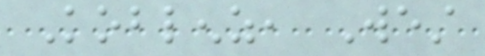Koblenz, West
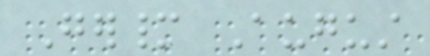Germany August
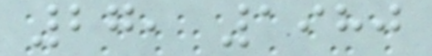27, 1980
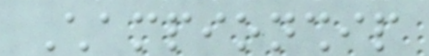Championship
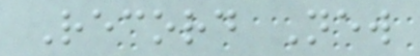Record New
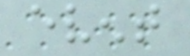event
